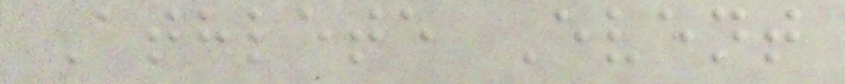Athlete Event
